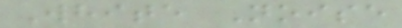White Noise
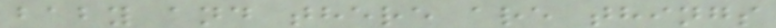baby and there are things
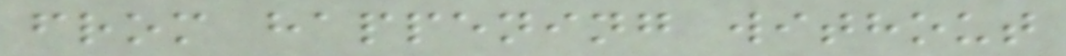from happening without
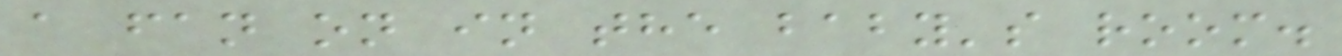a fan on in the baby's room.
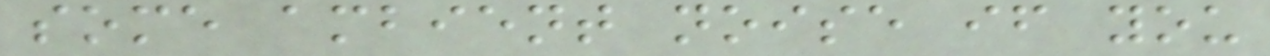some ambient noise if you
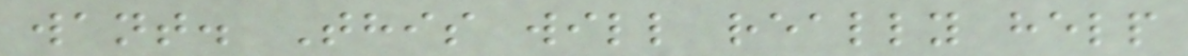want. This will really help
